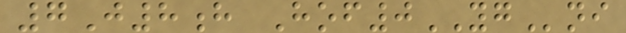7J8h Hof0YGni
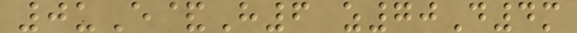0uE&H6 z70D4m
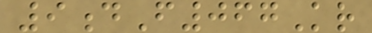9dF067Kr
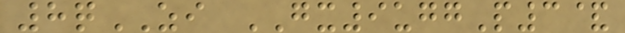8qZI GX9uggP3&
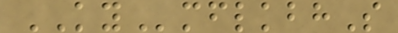KYmflkbhS
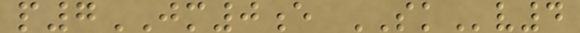p7JM0e SKv4
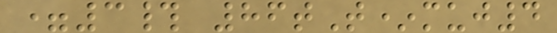=3# 86tT*muj4
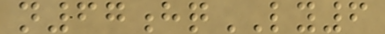n67hqLY6
